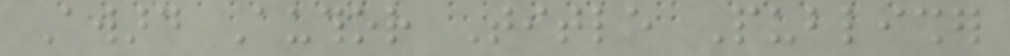Award Author Title Publisher
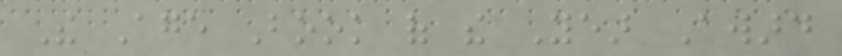The Age Book of the Year Award
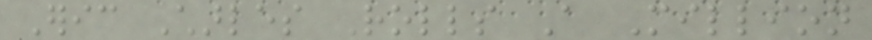Eric Charles Rolls A Million
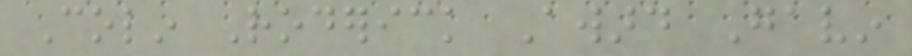Colin Roderick Award Gavin
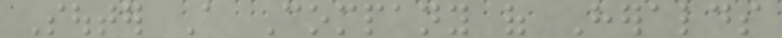Souter A Company of Heralds
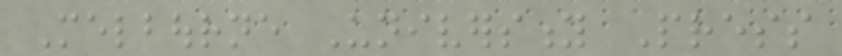Melbourne University Press
